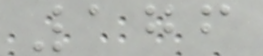176
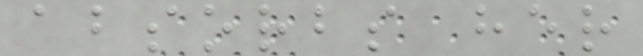absorbs her
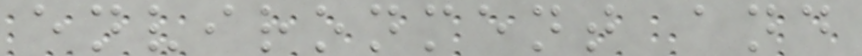environment and
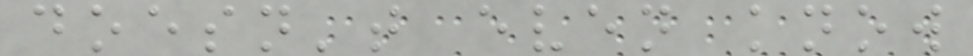doesn't even know
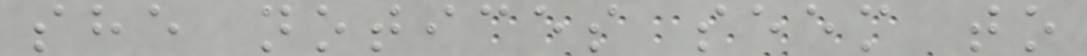she notices seem to
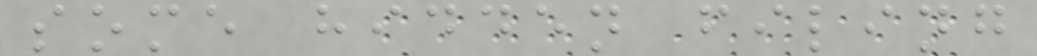some hidden filing
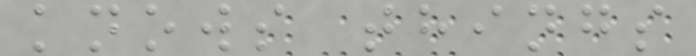knows things
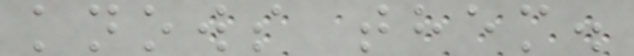knows them.
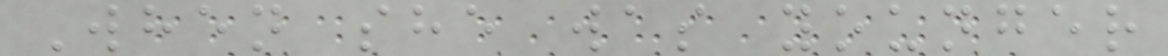When she was younger
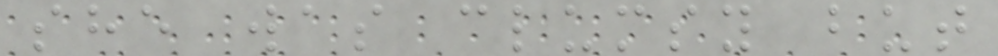she was clumsy but
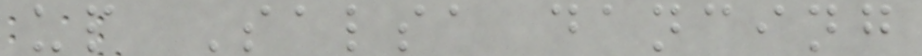up Salsa dancing
